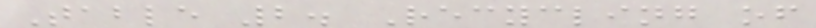Table 2. Recycling of
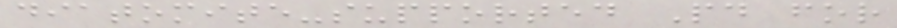diatomite-supported Pd for
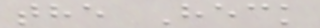the Heck
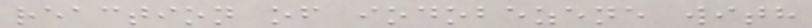reaction of iodobezene with
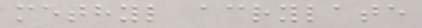methyl acrylate
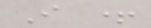I +
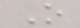O
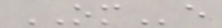OMe
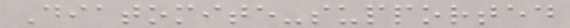Diatomite-supported
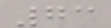73
